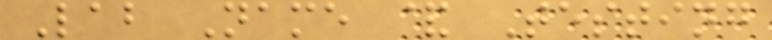Lab Name & Testing
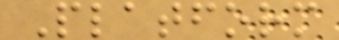Platform
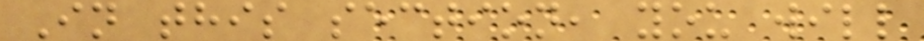In this section, you will
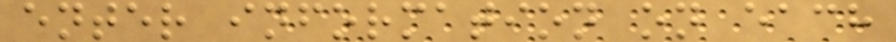enter information on each
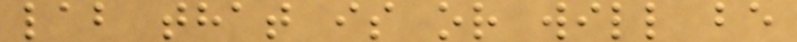lab that is or will be
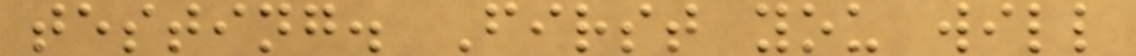testing. First you will
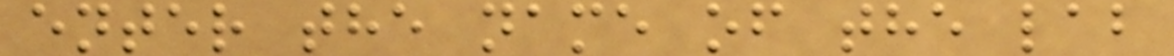enter the name of the lab
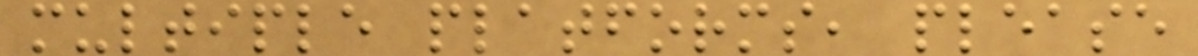multiple platforms, please
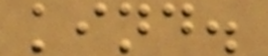kind.
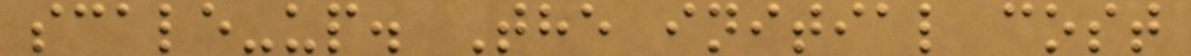scale-up. The initial cost
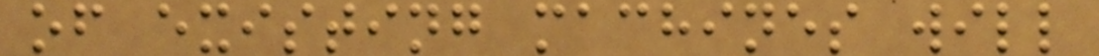of existing machines will
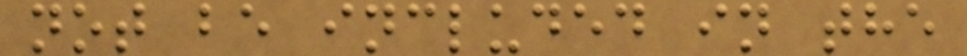not be included in the
